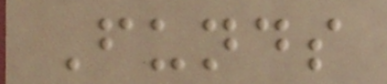Funds
